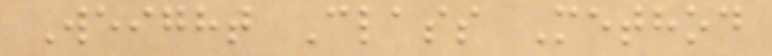Weight Class Method
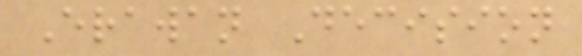Erawan Decision
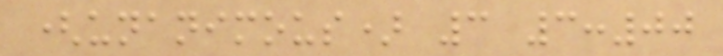(unanimous) 3 3:00
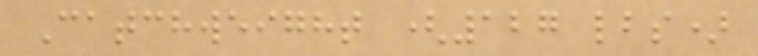Catchweight (127 lbs)
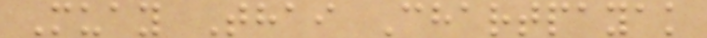Muay Thai Chartpayak
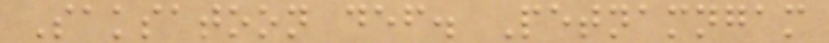Saksatoon def. Petnamngam
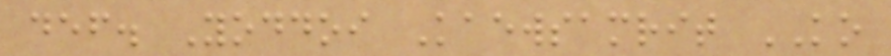def. Yoddoi Kaewsamrit KO
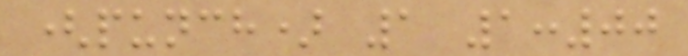(punch) 1 1:00
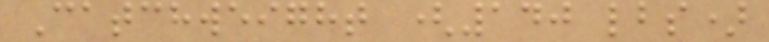Catchweight (140 lbs)
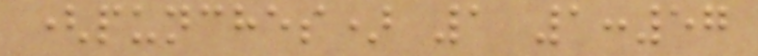(punches) 1 1:57
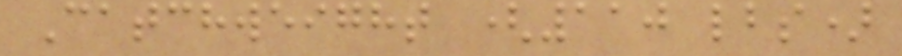Catchweight (110 lbs)
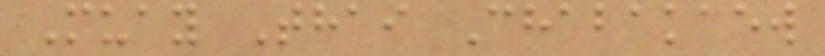Muay Thai Chabakaew
